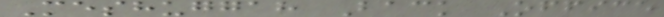Meshuggah Back Office
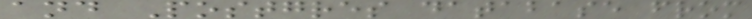and Postgres database from
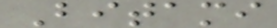Bitami
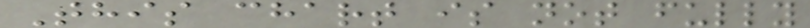This chart is not fully
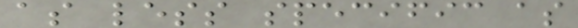as less specific as
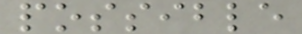possible
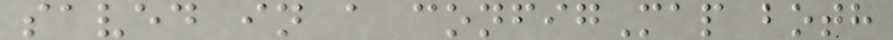saved in a configMap both
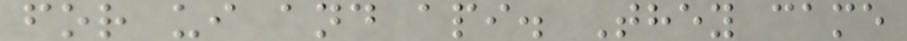for ui and api. They came
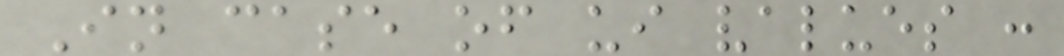In case of ui values :
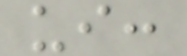ui:
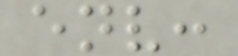env:
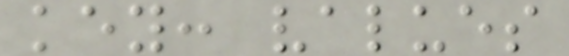key: values
